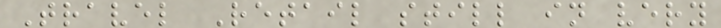Travel Retail still in very
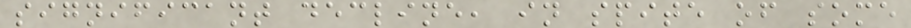significant decline, in spite of some
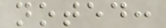noted:
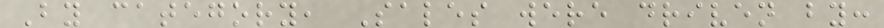By category, Sales were driven by:
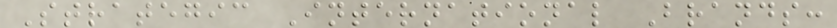Strategic International Brands:
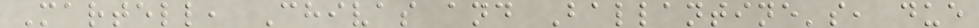Martell, Chivas and Ballantine's, due
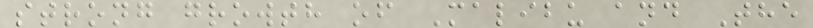strong growth of Malibu and The
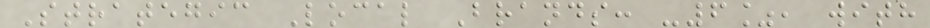Strategic Local Brands: -6%, with
